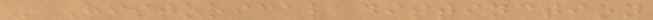- Historical distinction
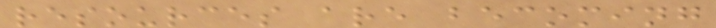resources are becoming
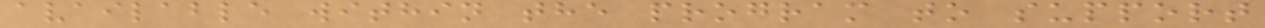available within the program to support
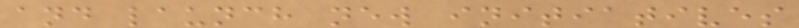and launch new initiatives
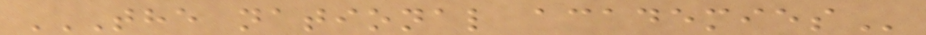THE NATIONAL ACADEMIES
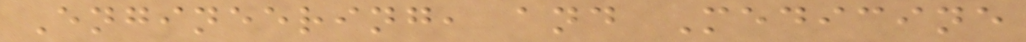Engineering, and Medicine
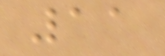11
